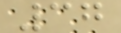37
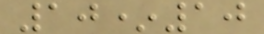10*10
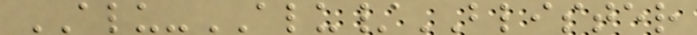ALU-ALU/BLISTER
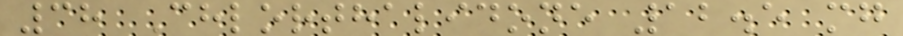38 Chlorthalidone 12.5 mg
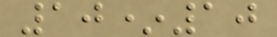10*10
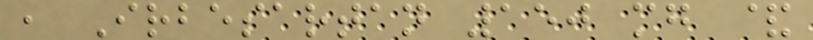, Irbesartan 150 mg &
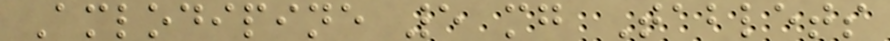Amlodipine 5 mg Tablets
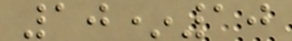10*10
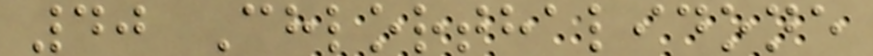40 Chlorthalidone
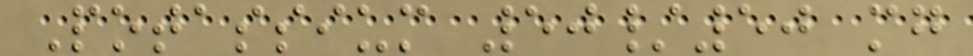Potassium 50/50 mg
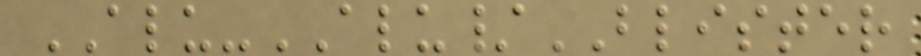ALU-ALU/BLISTER
